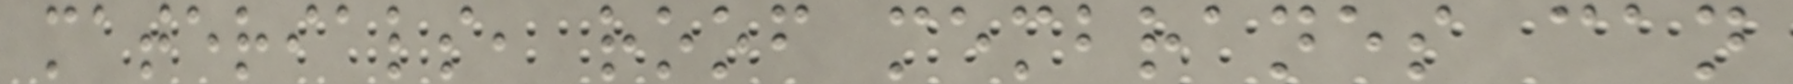materials, roof membranes can
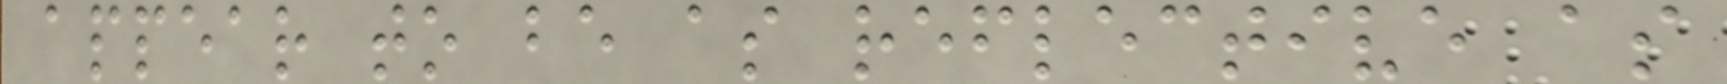appear to be as reflective as
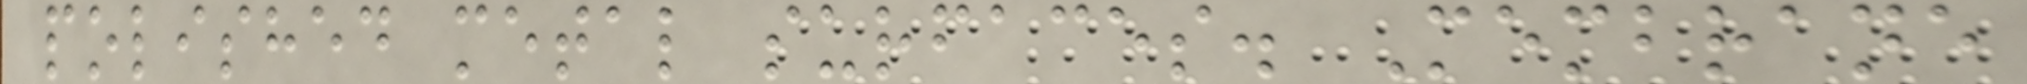polished metal surfaces. Membrane
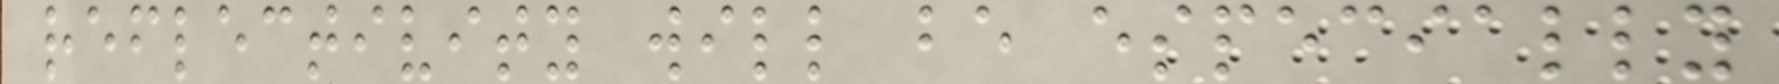reflectivity will be especially
